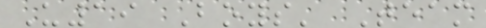U19 Boys' Team
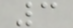3
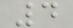4
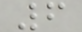6
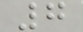7
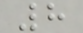8
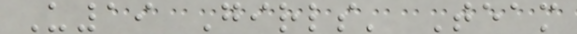U19 Girls' Team
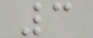3
